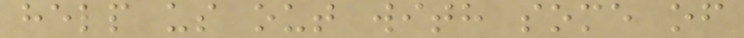help us out with some of
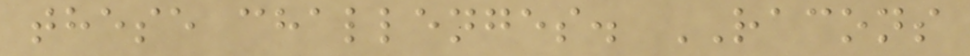these challenges. RACONS
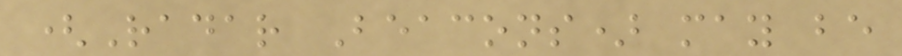(Radar Beacons) may be
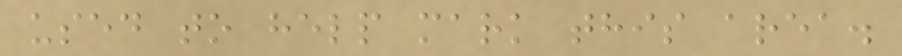used to help mark this area.
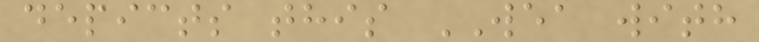depicts this WEA with
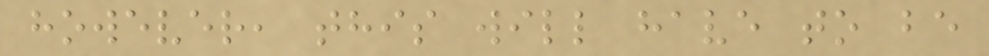however, this will have to be
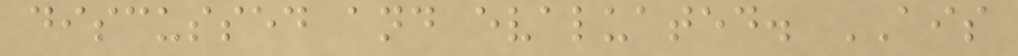discussed and evaluated. AIS
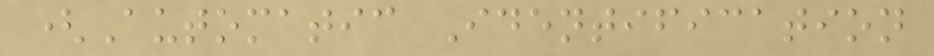(Automatic Identification
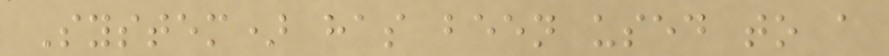System) has been used to a
